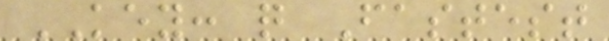KEY: q Fastest
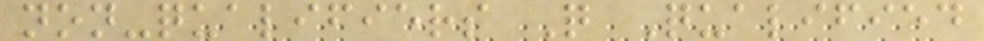non-qualifiers Q Qualified
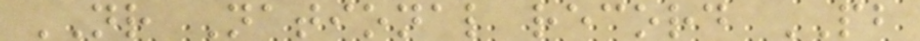NR National record PB
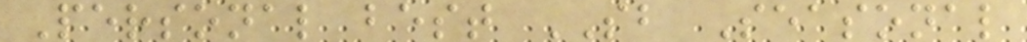Personal best SB Seasonal
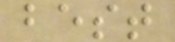best
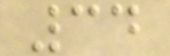34
